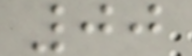00
